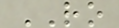RO
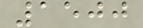1500
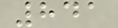841
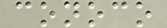conoco
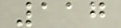117
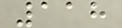118
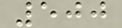500
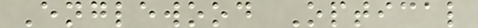Englewood Optical
